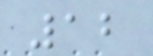12
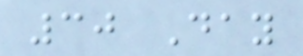30 Day
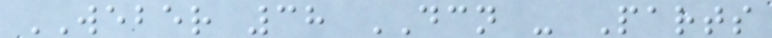WEBER 38 DCN - Parts
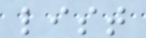list
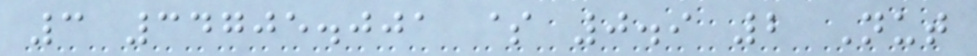3 34705.001 $ 0.9 2 Nut
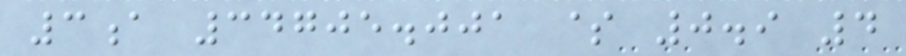3a 34705.001 $ 0.9 4
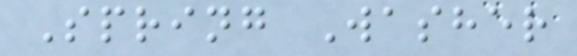Spring Washer
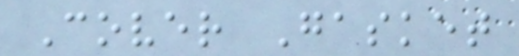Cover Gasket
